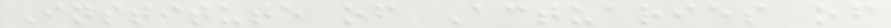Institute of Actuaries of
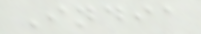India
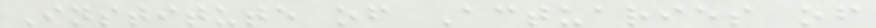Institute of Actuaries of
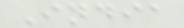India
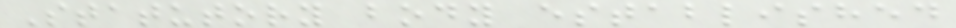Statutory body established
